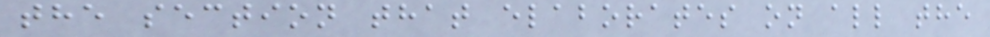the section that elaborates on all the
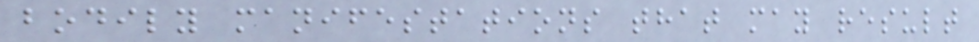bodily manifestations that may result
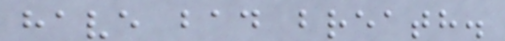have bad breath.
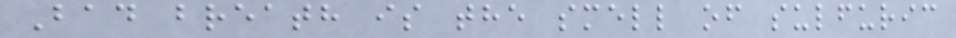Bad breath is the smell of sulfuric
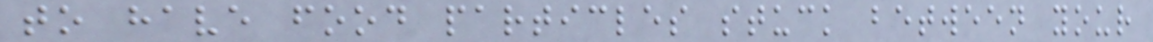to have food particles stuck between your
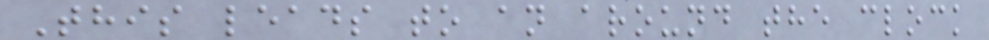This leads to an around the clock
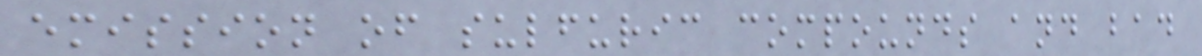emission of sulfuric compounds and bad
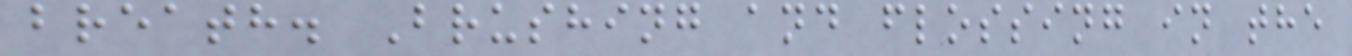breath. Brushing and flossing in the
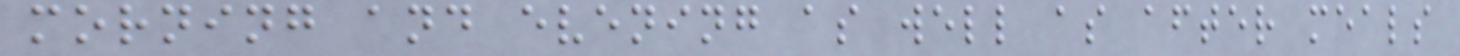morning and evening as well as after meals
